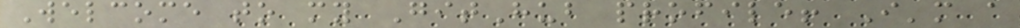Welcome to my GitHub profile! I'm a
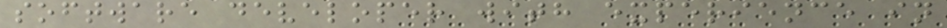software developer with experience in
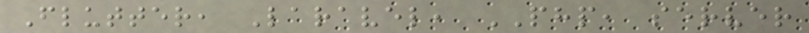Flutter, Laravel, PHP, server
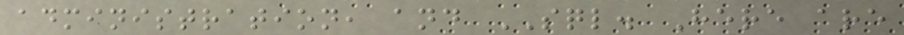administration, and SQL. Here are
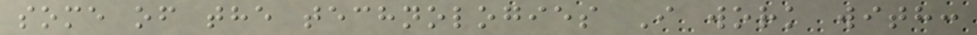some of the technologies I work with:
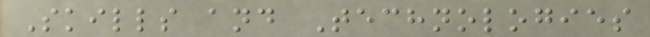Skills and Technologies
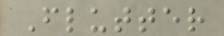Flutter
